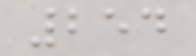254
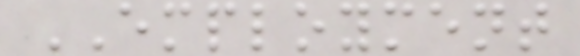EMPLOYMENT
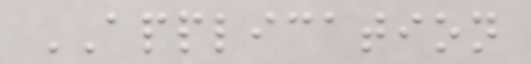APPLICATION
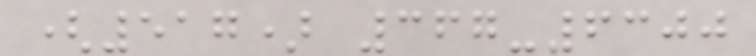(517) 367-6300
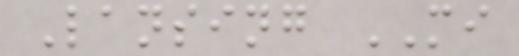Lansing MI
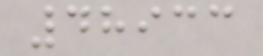48933
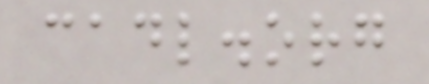cadl.org
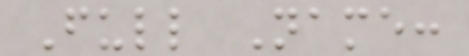Full Name:
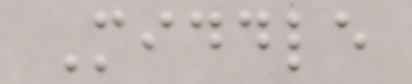Middle
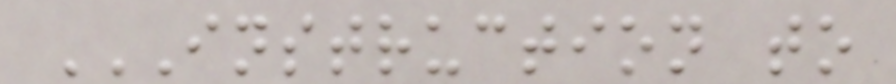INSTRUCTION TO
